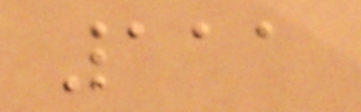111
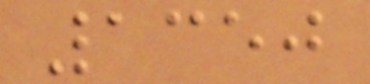1350
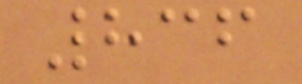836
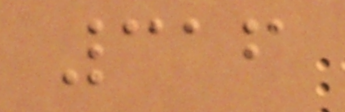316
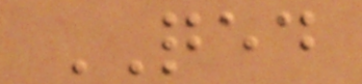QED
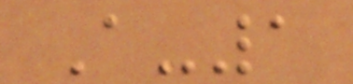A-1
